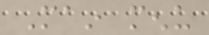Main menu
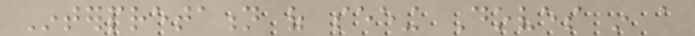Interpretation of seeing Doves in a
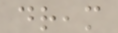dream
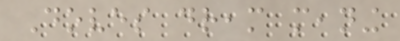Doves dream meaning
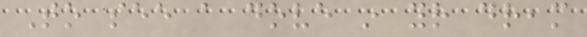To see a dove in your dream
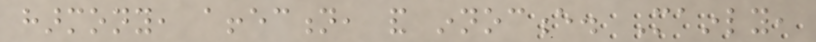harmony, affection, and innocence. Mainly,
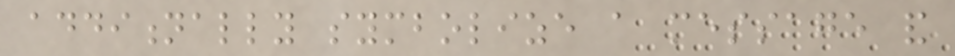additionally symbolize a message and
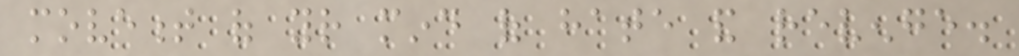movement of your mind of hate and revenge.
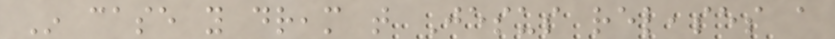In case you dream that Jesus releases a
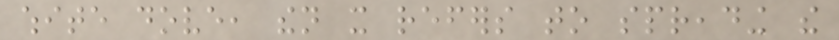white dove, then it refers to spreading the
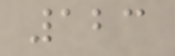123
